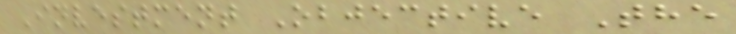Investment Objective The
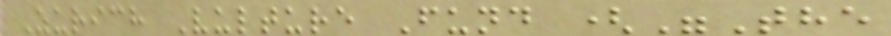Zurich Vulture Fund ("The
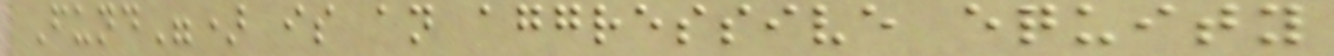Fund") is an aggressive equity
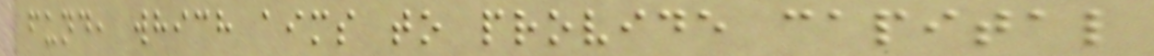fund, which aims to provide capital
